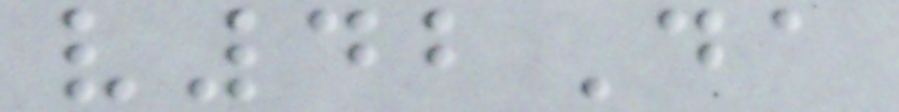v42Da
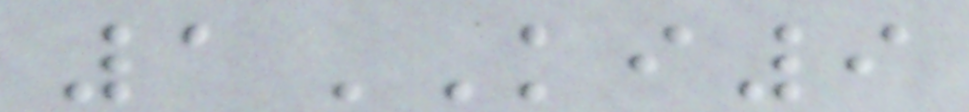1KI9
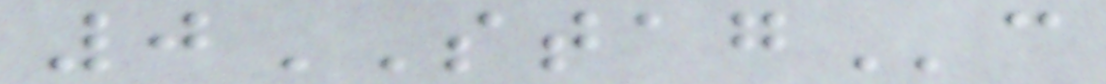0STAGc
